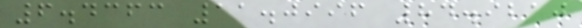6.4363 11.0996 84.9210
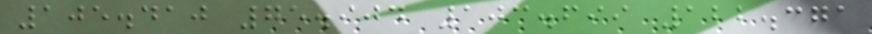105.410 75.904 103.699 122.371
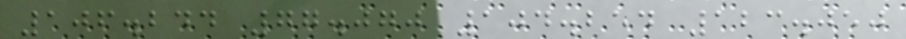106.244 77.070 104.254 123.050
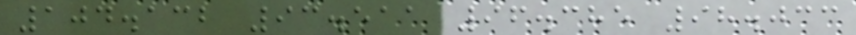104.132 93.511 96.385 98.033
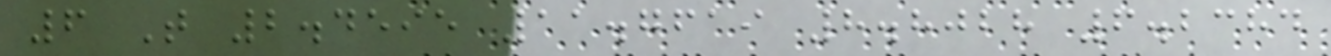6 T 2.4595 11.7619 8.8028 6.2384
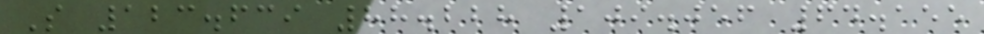S 123.639 88.228 109.056 64.155
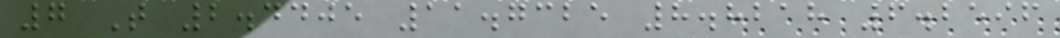7 T 2.4405 11.7325 8.8218 6.2596
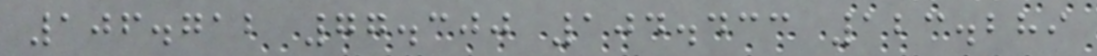106.712 77.300 104.433 123.289
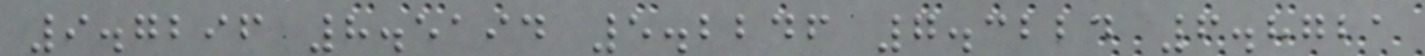9.7296 8.5194 5.2246 7.3224 6.8721
